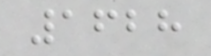1628
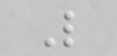L
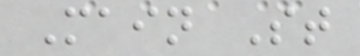Main St
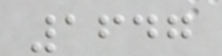1647
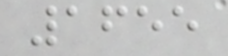1655
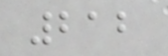212
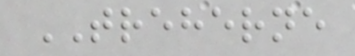TREHERNE
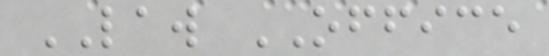LAW OFFICE
